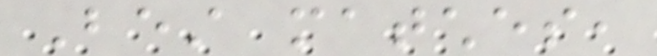Best matches,
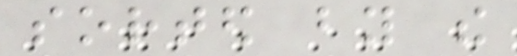sorted by the
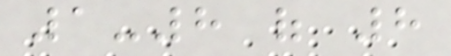1-8 of 8
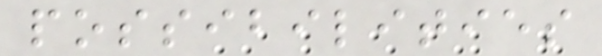possibilities
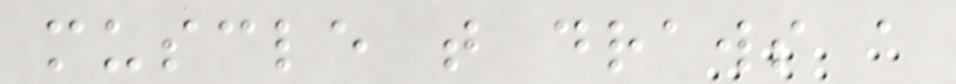muscle that draws a
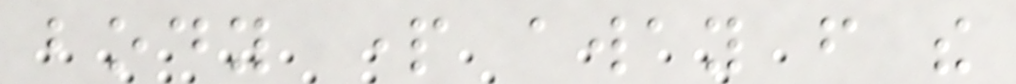body part away from the
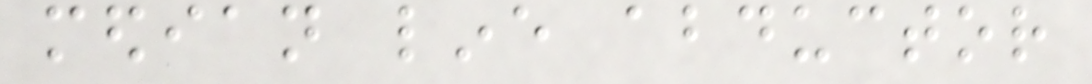median line abductor
